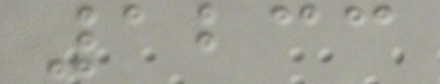1233
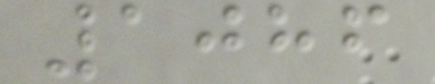1086
